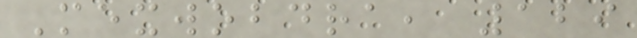Mexwobdra, 129
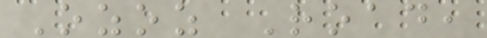Ozoz Road,
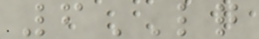6LQ
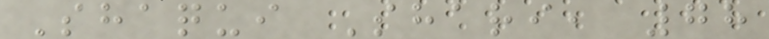Shaqui Shari, 78
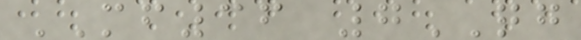MF36 7QG
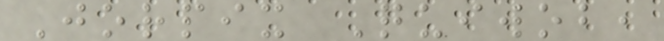Jorpix Quiwob,
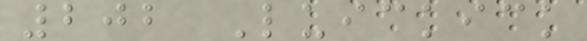202 Luickick
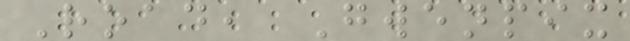Road, Gwenpix
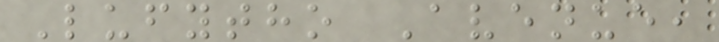Lufytho Avenue,
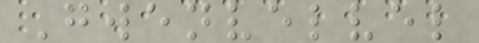Gwenvelvel
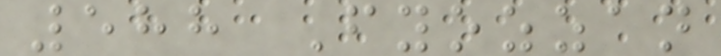588 Fyozzan
